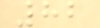82
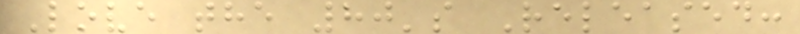Love the 80's Released:
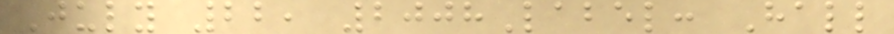July 22, 2008Label: Hall
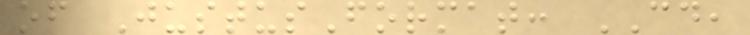of JustusFormat: CD,
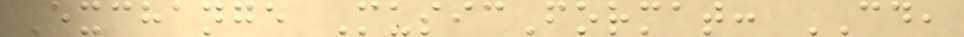Exchange MusicFormat: CD,
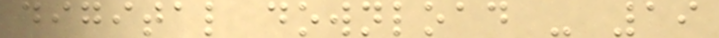digital download - 19
